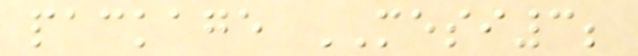package MESI3;
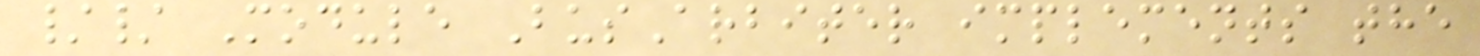// Module BusArbiter implements the
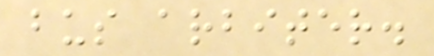bus arbiter.
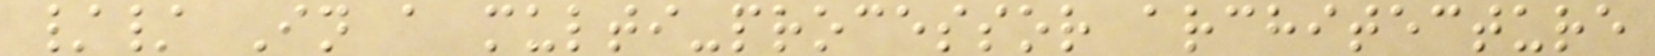// In a multi-processor architecture
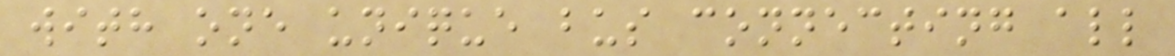with one unique bus connecting all
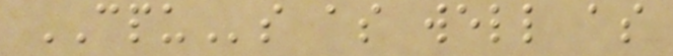CPUs as well as
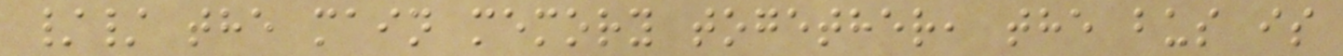// the main memory together, the bus is
